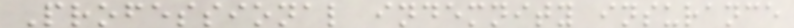Professional indemnity insurance
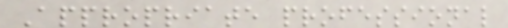Appropriate professional
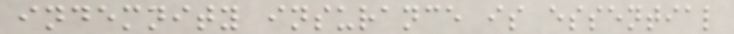indemnity insurance is essential
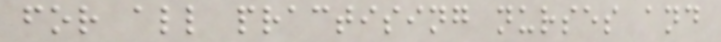for all practising nurses and
